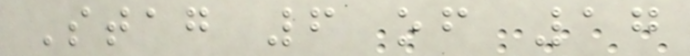Stag 6 of 17
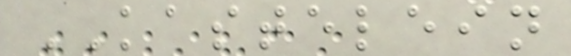KASTELEIN
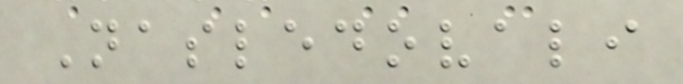Nasledovali
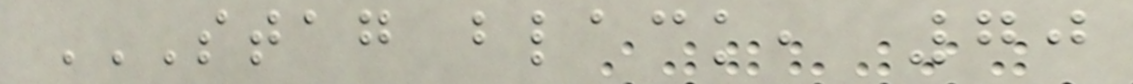STAG BLACK, 70
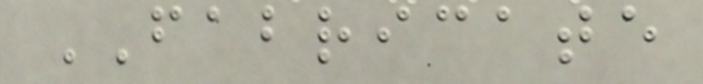FABRICATE
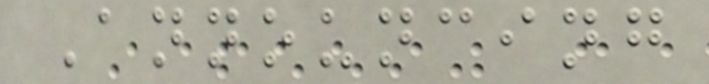Announcing
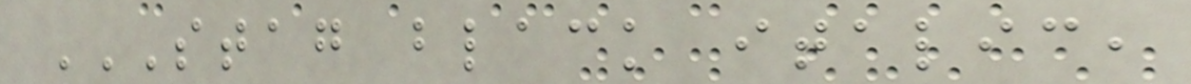STAG BLACK ITALIC,
